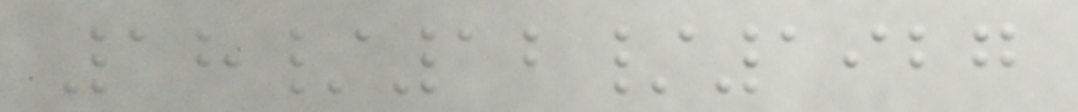18/12/1927
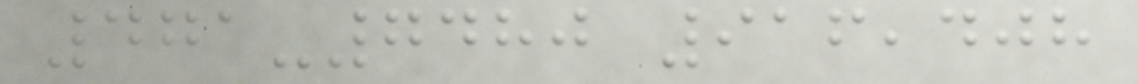471-7480 916,408
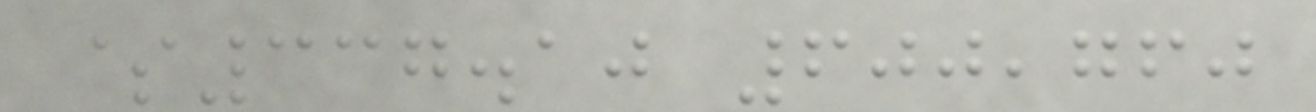$337.10 600,760
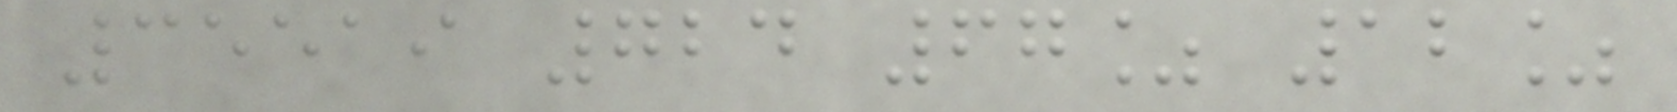35519 724 67% 12%
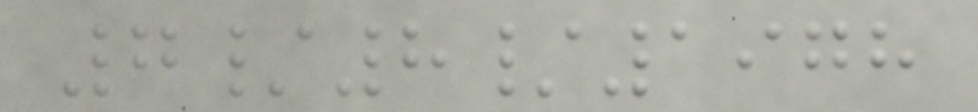7/8/1978
